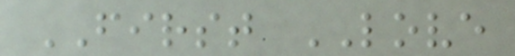FIRST LOVE
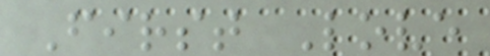First Love
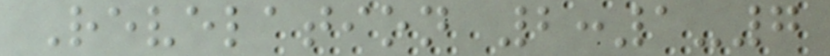Revelation 2:1-7
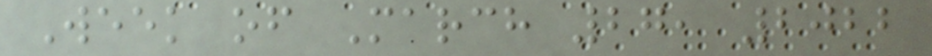Week of March 27, 2022
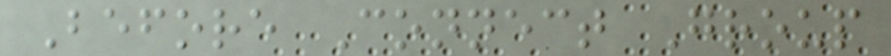Before Connect Group
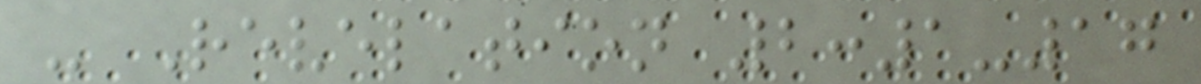- Revelation 2:1-17
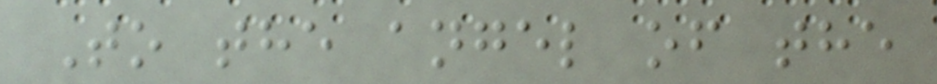To the angel of the
